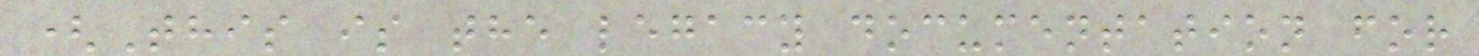(This is the legacy documentation for
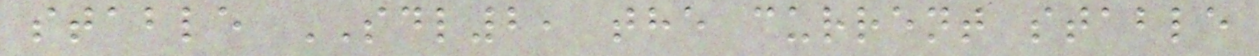stable SDL2, the current stable
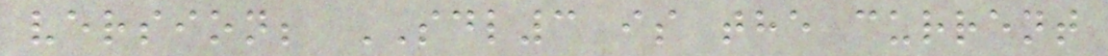version; SDL3 is the current
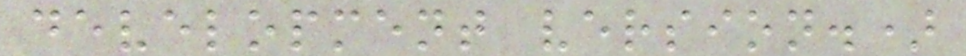development version.)
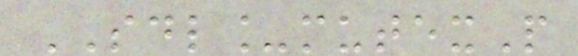SDL_mutexP
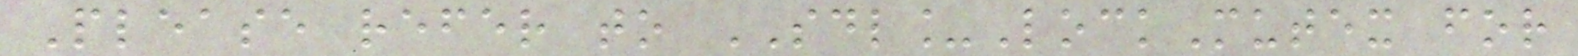Please refer to SDL_LockMutex for
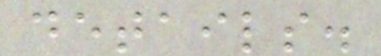details.
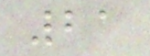21
